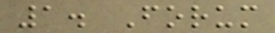1. Forum
